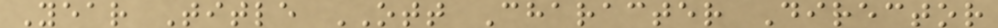Year Title OTT Character Director
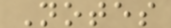Notes
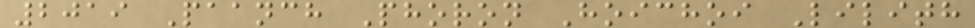2019 Paanch Phoron Hoichoi Lilith
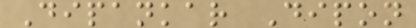Dipankar Dipon
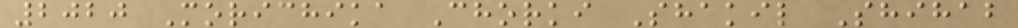2020 Morichika Chorki Shakil Shihab
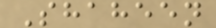Shaheen
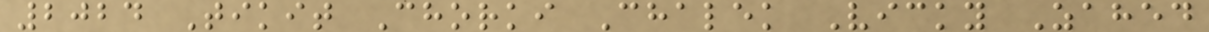2024 Tikit Chorki Chalek Vicky Zahed
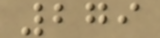279
